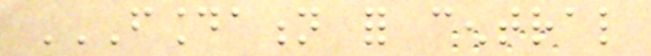FOUNDATION FOR CENTRAL
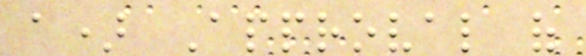a) Approval of
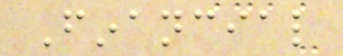Financial
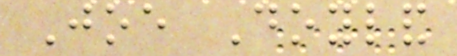Joe Doyland
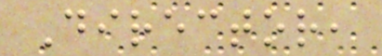Director,
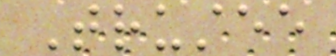Trustee
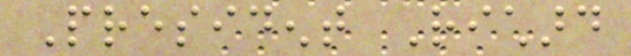President Richard
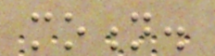motion.
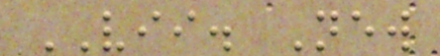VII. New
